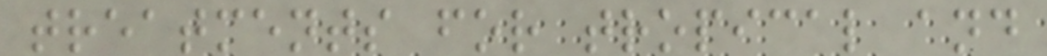treatments for tropical and
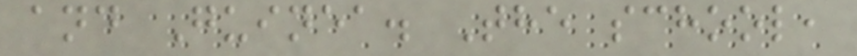and Guinea. The school,
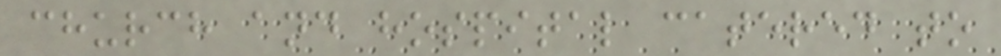church and hospital catered to
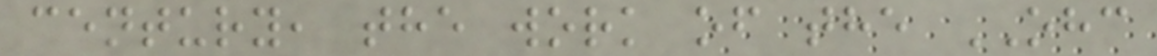century, the work of the OHC
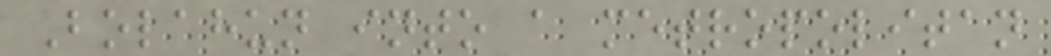Bolahun into a metropolitan
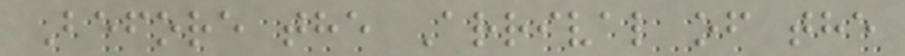Before the Arrival of the
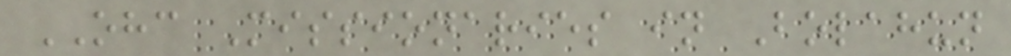OHC Missionaries in Bolahun
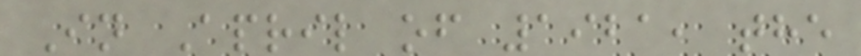In April of 1921, the
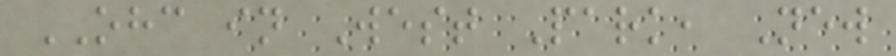OHC in West Park, New
